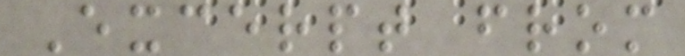Excerpt from
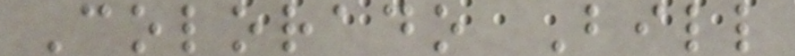Colorado Bill
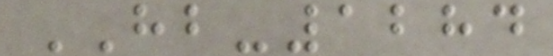HB-1284
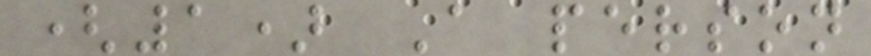(1) A person
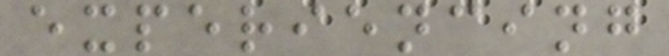experiencing
